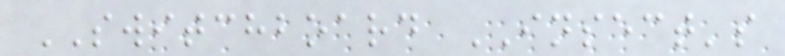SWITCHBOARD INSECT's
